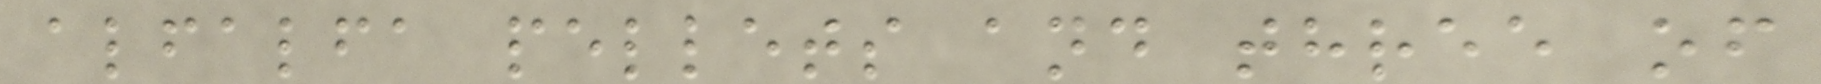alfalfa pellets and three of
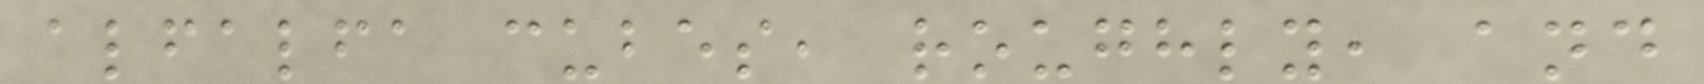alfalfa cubes, roughly, and
